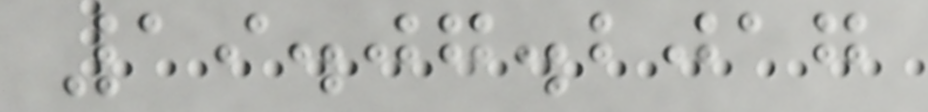19.07.2017
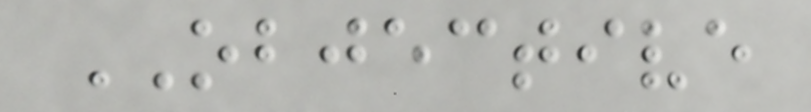OBJECTIVE
